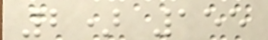2) 155
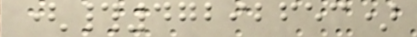(#47292653)
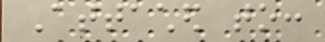Attached to:
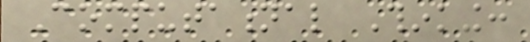Computational Thinking:
